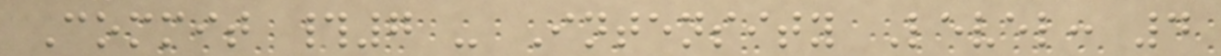Commit #7 - Intensity Level: 4
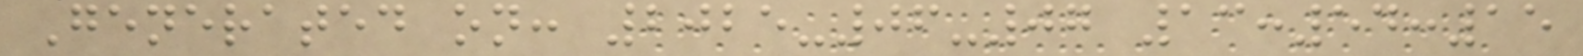Generated on: 2025-06-07 13:54:15
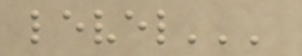level'''
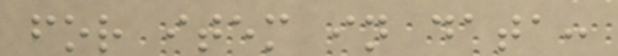for item in data:
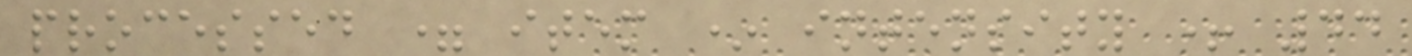processed = item * intensity + 44
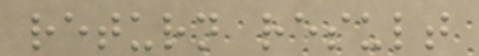return result
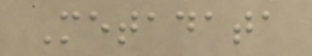Metadata
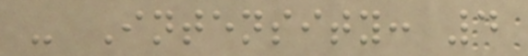- Intensity: 4
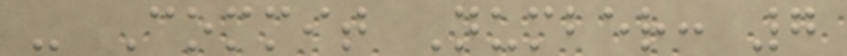- Commit Number: 7
